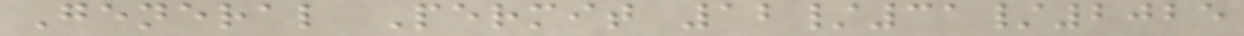General Permit 12/31/2025
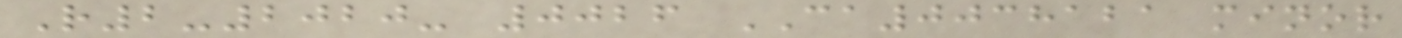R2-2020- 0026 CA0038121 minor
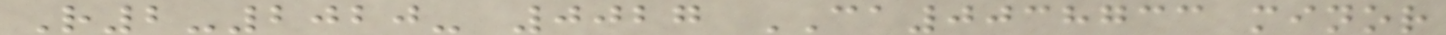R2-2020- 0027 CA0038733 minor
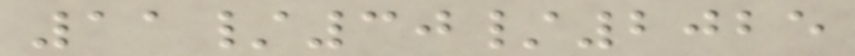11/30/2025
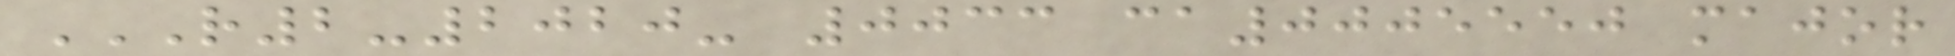R2-2020- 0033 CA0005550 MAJOR
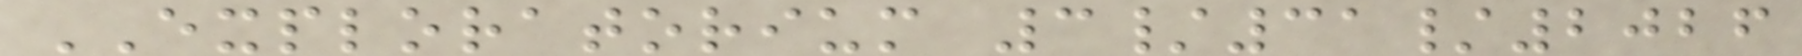EXPLORATORIUM 3/31/2026
